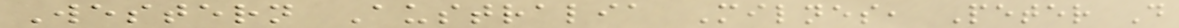Western Australia Milnes, Peter D
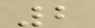2
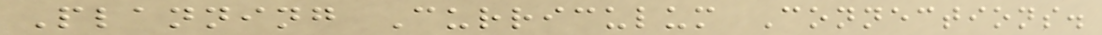Planning Curriculum Connections.
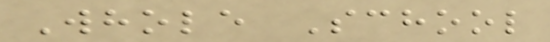Whole School
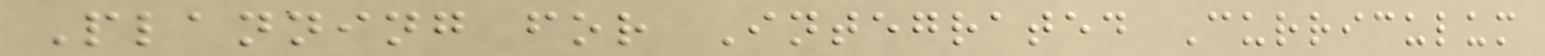Planning for Integrated Curriculum
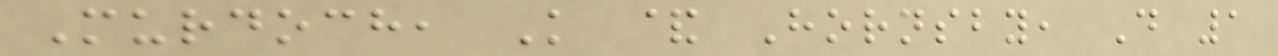Murdoch, K & Hornsby, D 1
